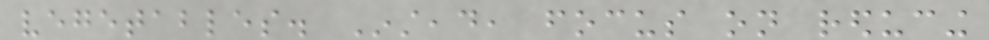vegetables. Instead, focus on reducing
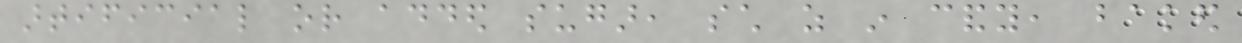artificial or added sugar, such as in candy, baked
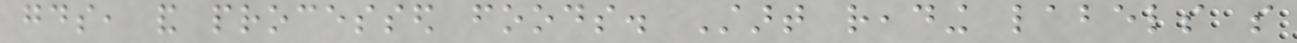goods, and processed foods. Start reading labels so
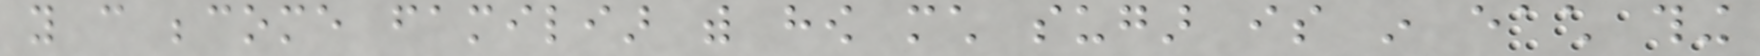you can become familiar with how much sugar is in each thing
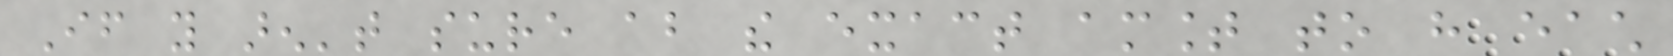If you aren't sure about the exact amount to have each
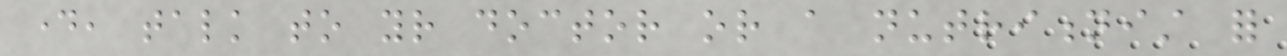day, talk to your doctor or a nutritionist for
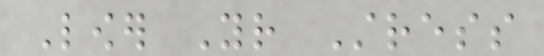Lower Your Stress
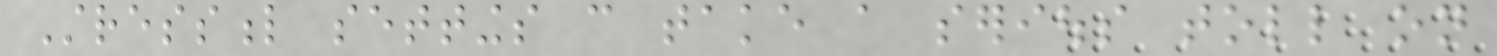Stressful settings can take a serious toll on
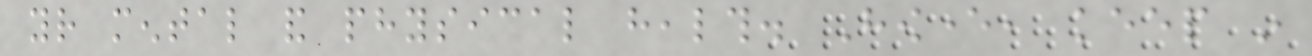your mental and physical health. However, keep in
